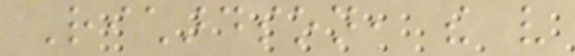Richardson, the very
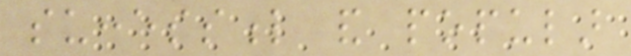successful and popular
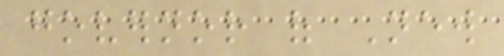governor of New
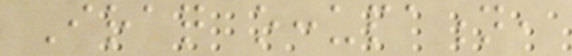Iraq occupation,
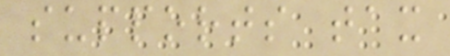supports tax
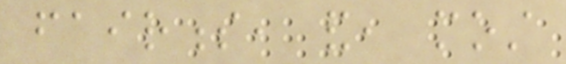fairness, and, most
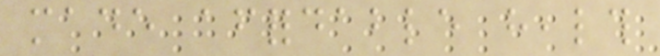made affordable health
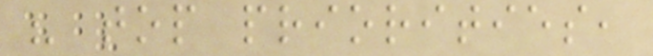his top priorities,
